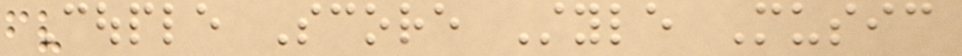Couple Score Style Music
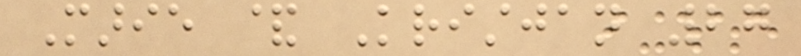Marie & Kristjan 27
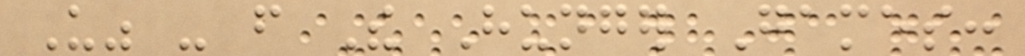Us" - from The Hunger Games:
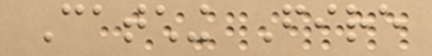Catching Fire
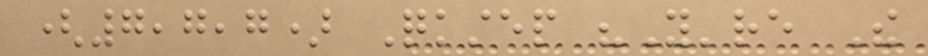(7,7,7) Quickstep "You're The
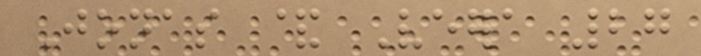Jonas & Veera 27
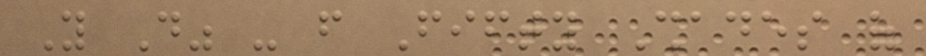You Do" - from Fifty Shades of
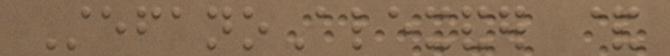StefanoAlexander &
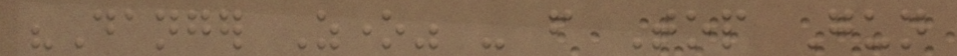"Danger Zone" - from Top Gun
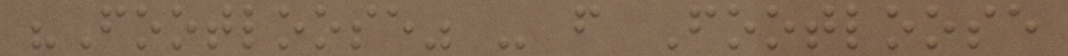"Footloose" - from Footloose
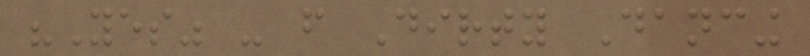"Yes" - from Dirty Dancing
